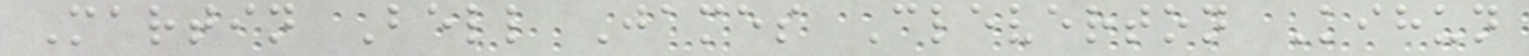Martin Bell James Cleverton Kihun
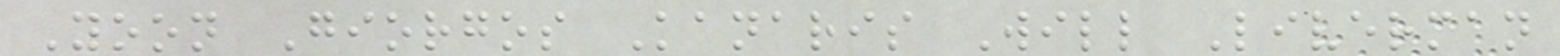Yoon Giorgos Kanaris Will Liverman
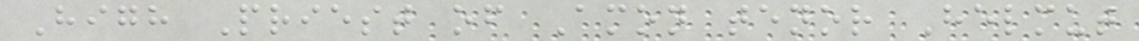High Priest of Amon tenor Helmut
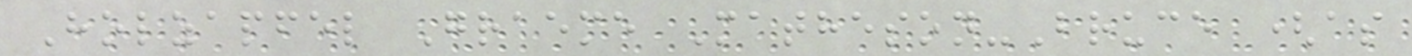Holzapfel Graeme Matheson-Bruce (as
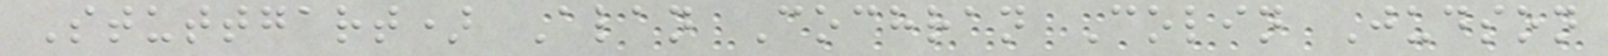Stuttgart) Alan Cochran Colin Judson
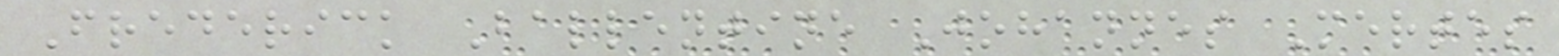Frederick Ballentine Johannes Mertes
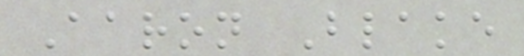Aaron Blake
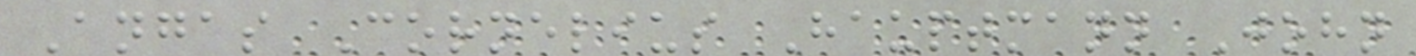Angas Cornelius Hauptmann John
